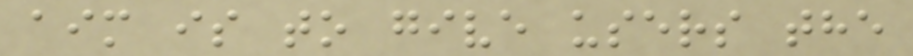aim is to give users the
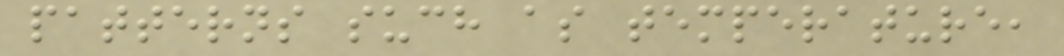patterns such as temperature,
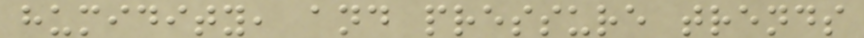humidity, and pressure trends
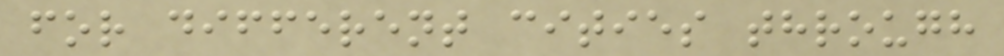for different cities through
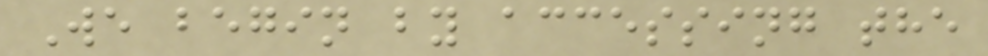We begin by accessing the
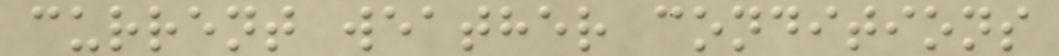current weather conditions
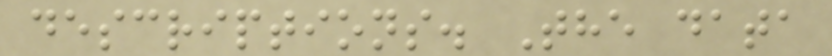descriptions. The data
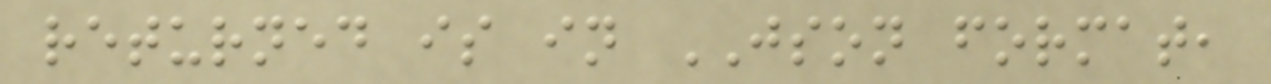returned is in JSON format,
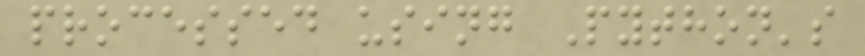processed using Python's
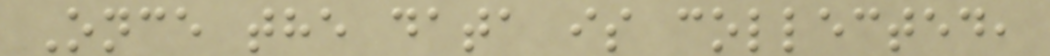Once the data is collected,
